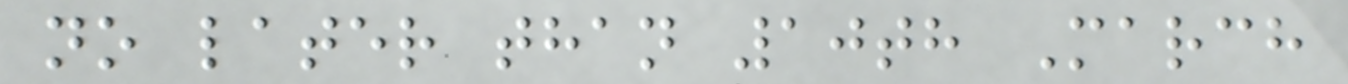no later than 10th March
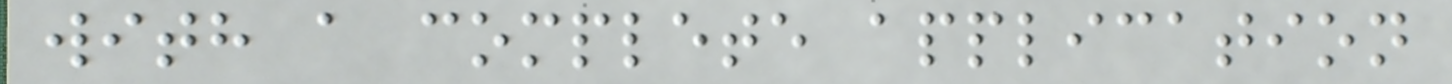with a complete application
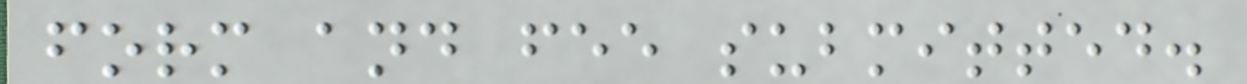form and fee submitted.
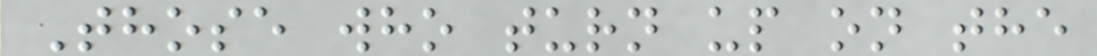Those who turn up on the
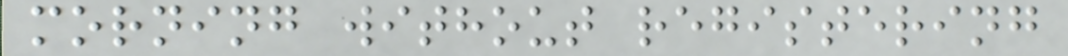morning without registering
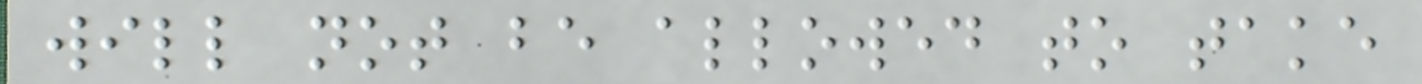will not be allowed to take
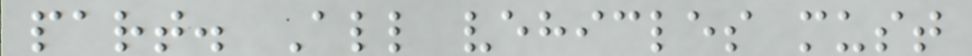part. All vehicles must
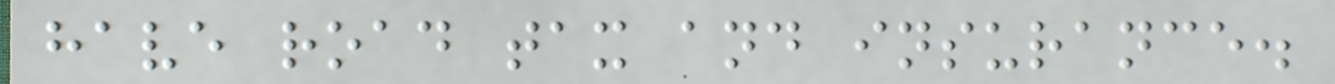have road tax and insurance.
